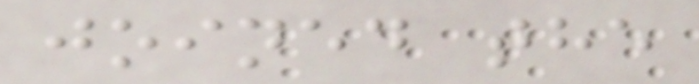joined the
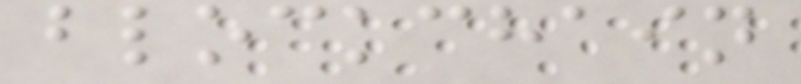blockchain
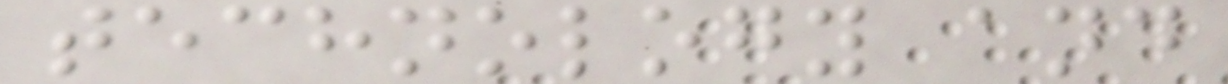technology and
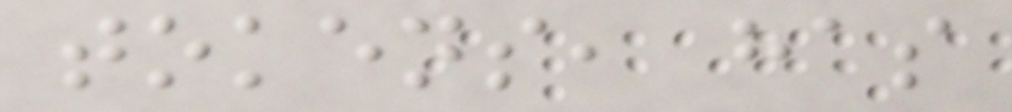tokens, has
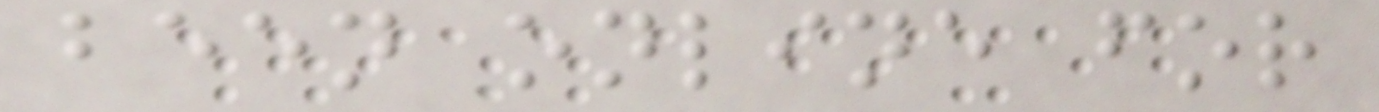been online for
